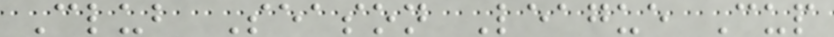Club Season League Cup
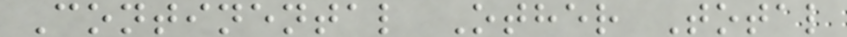Continental Other Total
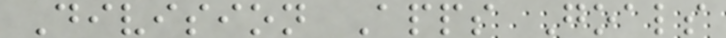Division Apps Goals
